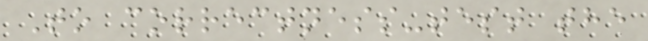To correctness-test the
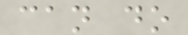can do
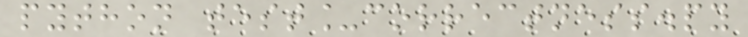python test_correctness.py
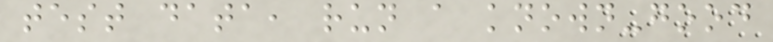test data, run a known-good
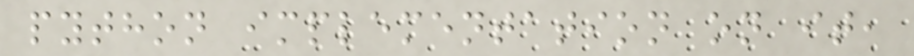python implementation on it,
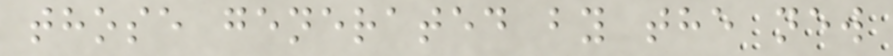those generated by the new
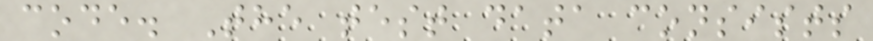code. The test data consists
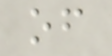of
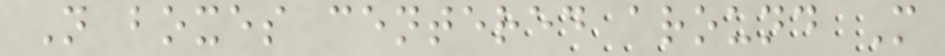N boxes centered around M
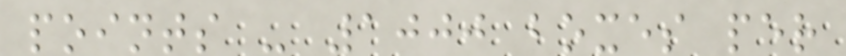points - 1000 boxes per
